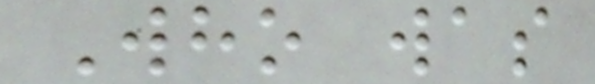Who was
